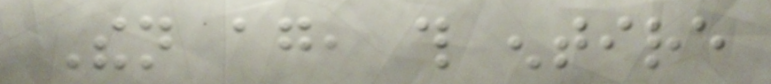Then again, this entire
